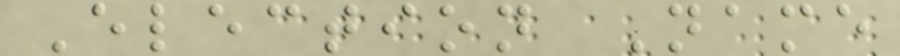Election Name
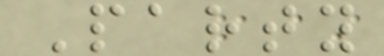Party
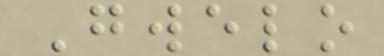Gwelo
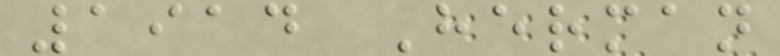1914 Herman
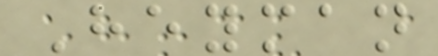Heyman
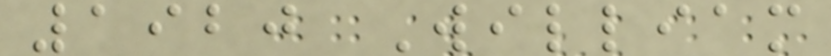1920 William
